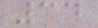34
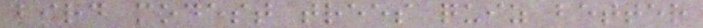bird modest trees quiz better
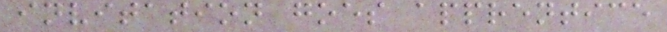invitation goes apprentice
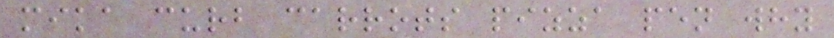mika curb carrots pizza pen why
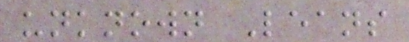unknown Leans
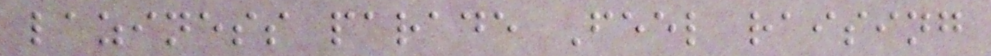laziness parade Feel raising
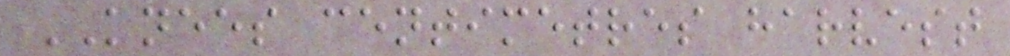KNEES centimetres harvest
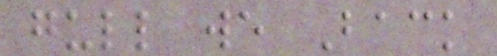gull we Back
